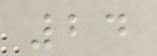24
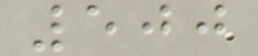500
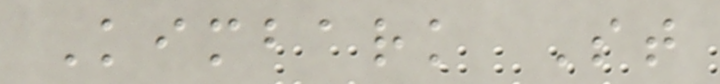Kimbark St
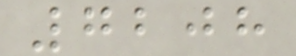7208
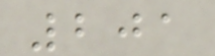201
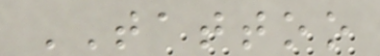TATTOO
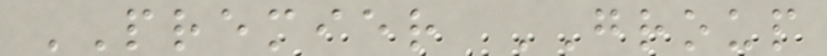PREMIER GROUP
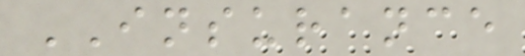INSURANCE
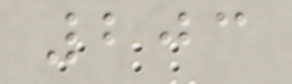203
